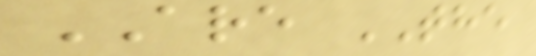ARE THE
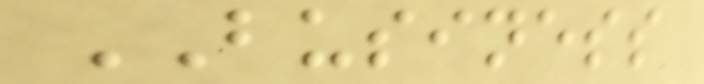BUSINESS
